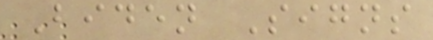Biden Signs
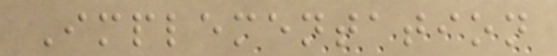Implementation
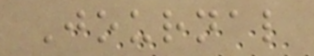Journal
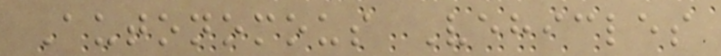Autonomous Vehicles
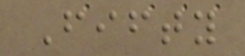Fifty
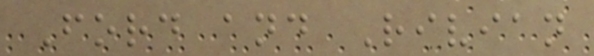Ford and Rivian
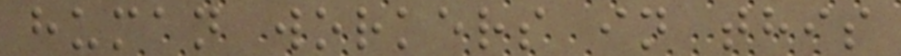human workers in this
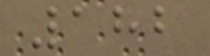182
